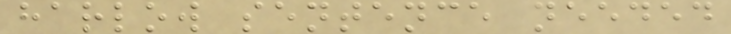harlow sentence needed
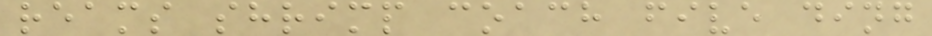reams shrimp coach five ding
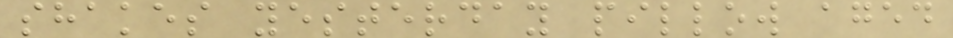shakes yesterday pillow aged
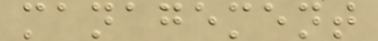management
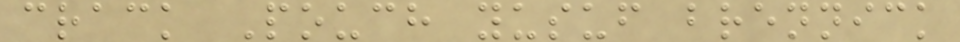crack Pouch yusuf brennick
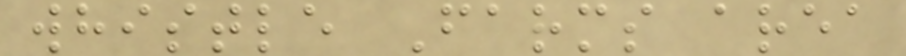whistle Farms area
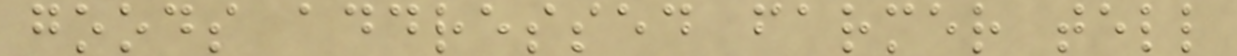goods addressed farmer tell
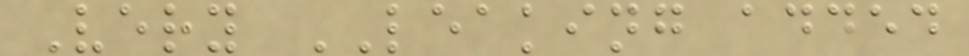Very LEAKING added
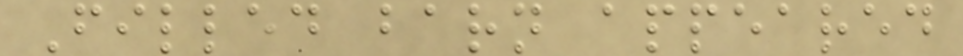Filled barn appeared
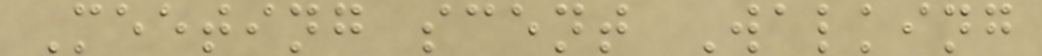Meeting scent Walking
